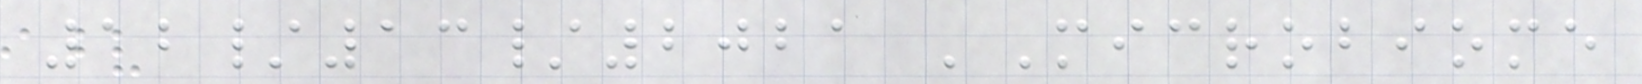12/13/2021 'Microbiome
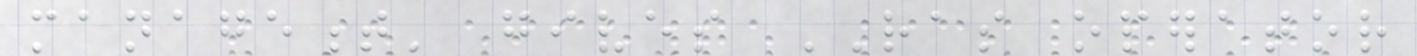management' gives RAS operator
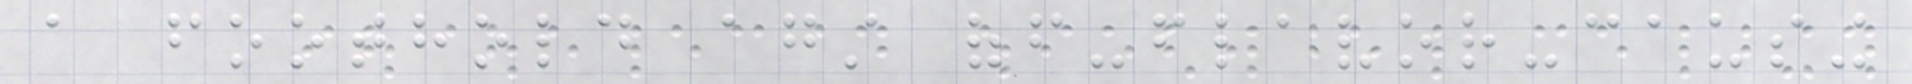a foothold against off-flavor-causing
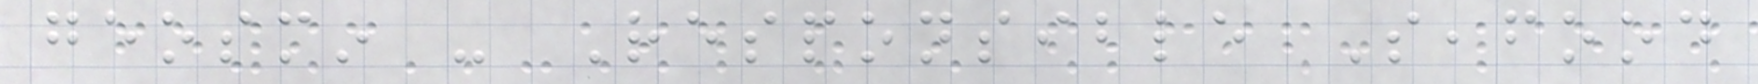geosmin - Responsible Seafood
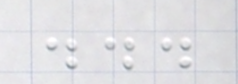...
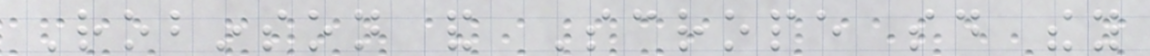Robinson and Scrope said they
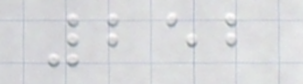252
